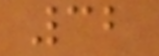32
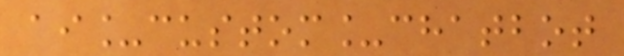ai_custom_chatbot
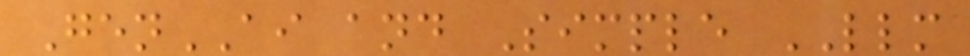GenAI and Simple LLM
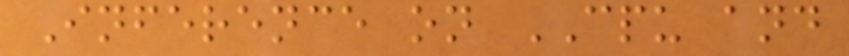Inference on CPU and
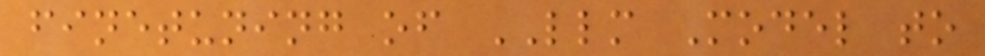finetuning of LLM Model to
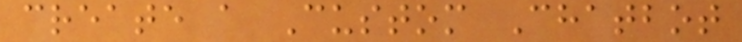create a Custom Chatbot
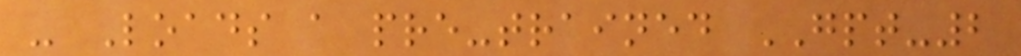- Loads a pre-trained GPT-2
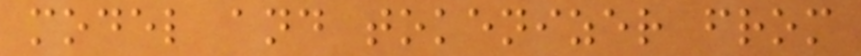model and tokenizer from
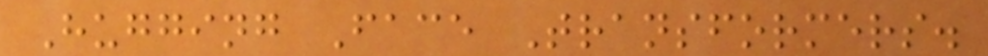Hugging Face Transformers.
